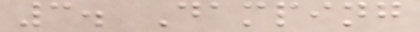3. Damping
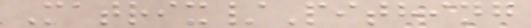Matrix/Pithing
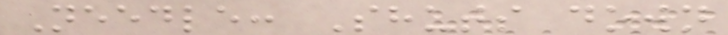Needle: Shuts down
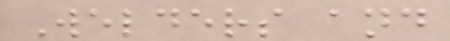Welders and
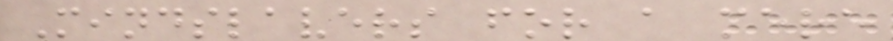Mindslavers for a mere
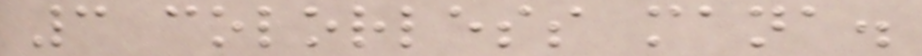3 colorless mana.
